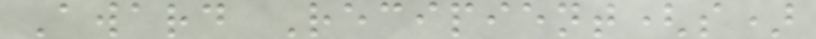Award Recipient(s)
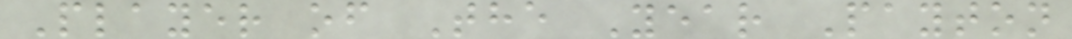Player of The Year Payton
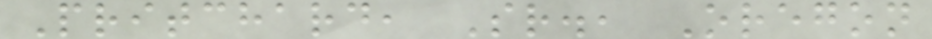Pritchard, Sr., Oregon
